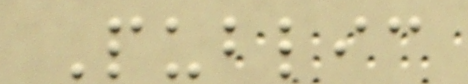Public
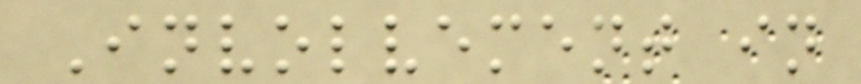Involvement in
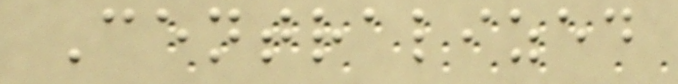Centralized
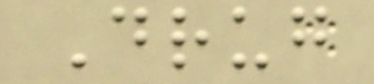Drug
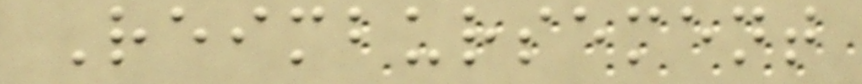Reimbursement
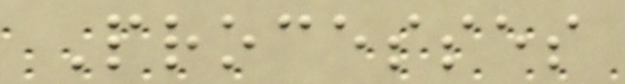Processes
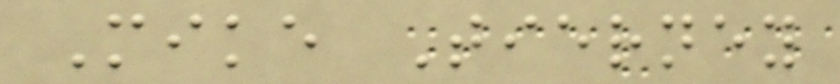Mike Tierney
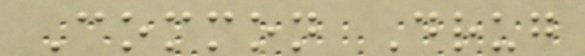Common Drug
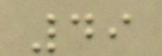49
